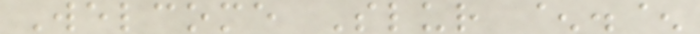Welcome Slur ^.^
